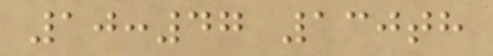10:47 130th
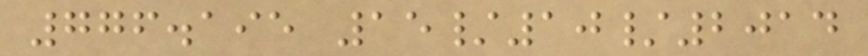776.195 15/10/2014
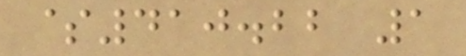$410.22 1
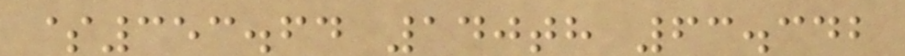$353.64 140th 63.342
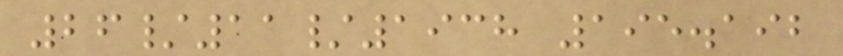26/11/1938 195.192
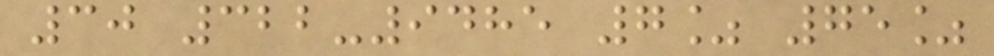30 322-9485 7% 75%
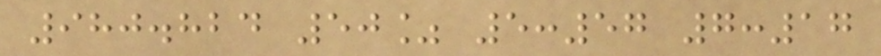980.824 50% 5:57 7:17
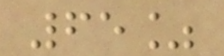65%
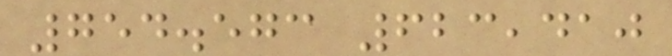754.573 623,410
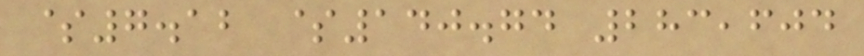$7.12 $140.74 283,604
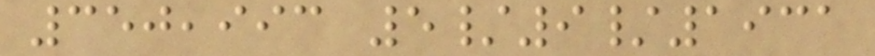350,993 5/9/1931
